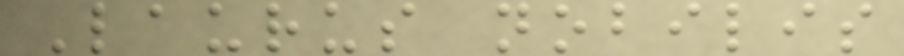Laurus nobilis
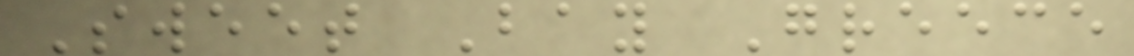Sweet Bay Greece
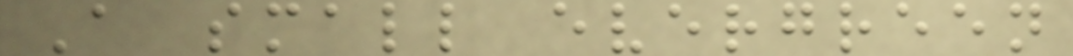A small evergreen
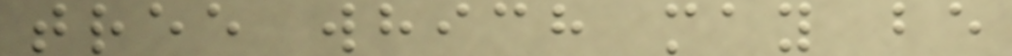tree which may be
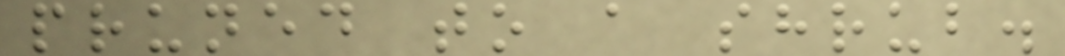pruned to a shrub.
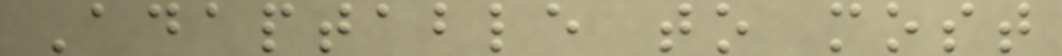Adaptable to most
